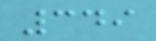349
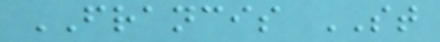FRANCIS ST
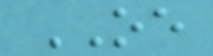OE
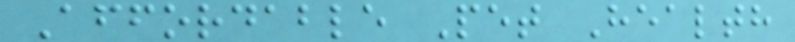Affordable Pet Health
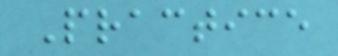Practice
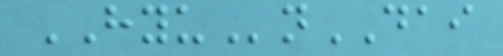HYUnDAI
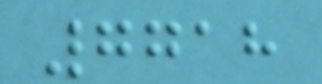7718
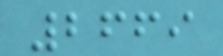2669
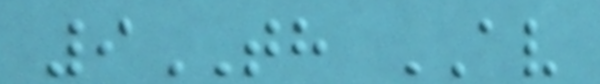9TH AV
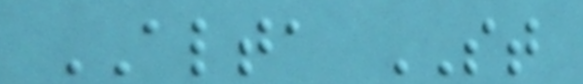ALTA ST
